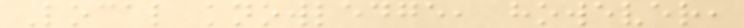Local knowledge, however,
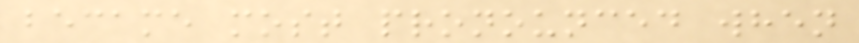became most pronounced when
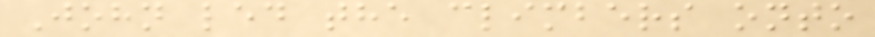John led the climbers onto
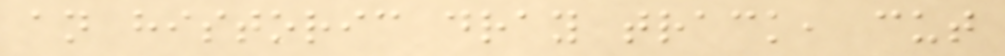an historic dray track, cut
